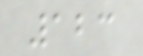123
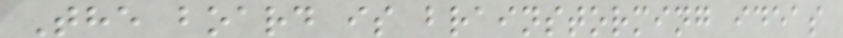The board is brainstorming ideas
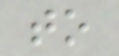to
